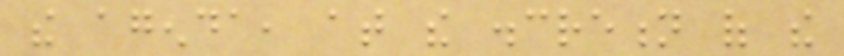the agenda, at the discretion of the
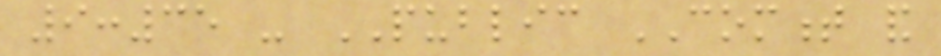9:35 - PUBLIC COMMENT and
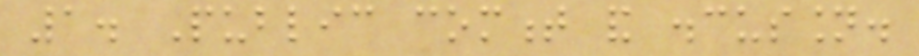1. Public comment and discussion.
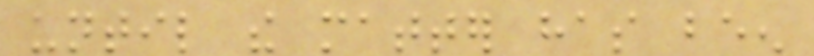until the matter has been
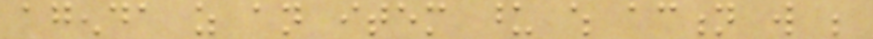agenda as an item upon which action will be
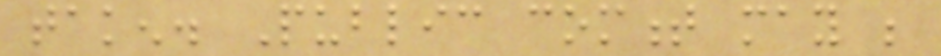taken. Public comment may be
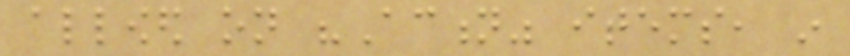allowed on "Action" items, in
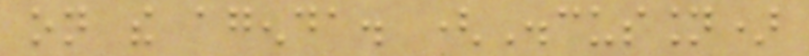on the agenda. (Discussion)
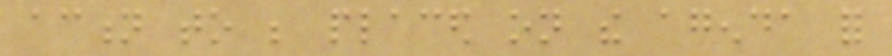action to be placed on the agenda for
